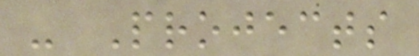- Projects
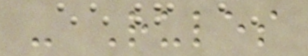- Rules
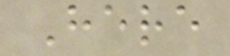Here
